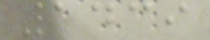1439
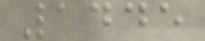1445
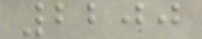2200
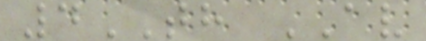4TH AV
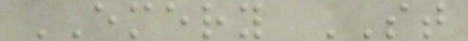EMERY ST
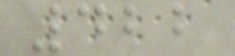422
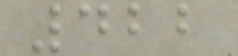422
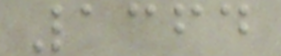1364
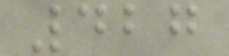427
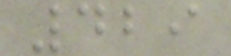429
